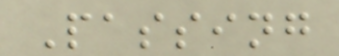Passing
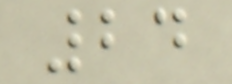24
